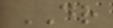DR
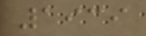1939
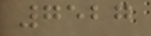7527
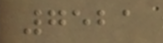7521
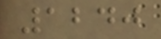1240
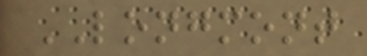LONGMONT
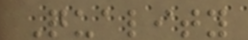Quality
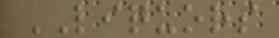LIQUORS
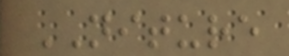NITURE
